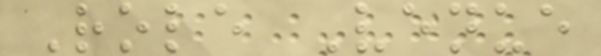Role Venue
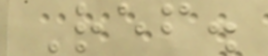Ref.
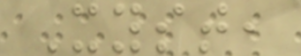Xyst,
